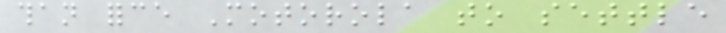than force Motorola to settle
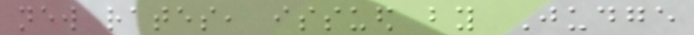new rates, issued by Judge
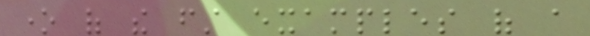one of the first examples of a
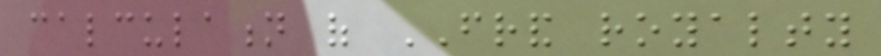calculation of FRAND royalty
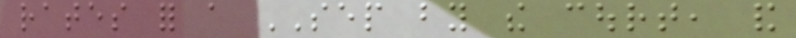rates for a SEP by the court, and
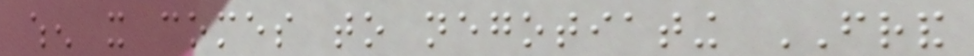when it comes to negotiating FRAND
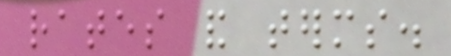rates and terms.
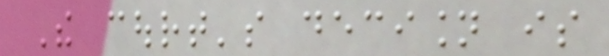The court's decision is
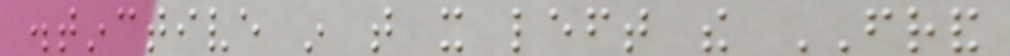distinctive in that it left the FRAND
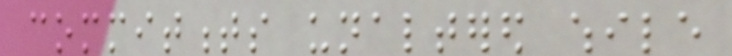commitments unaltered while
